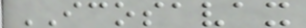ICOSAVAX
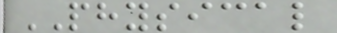PHYSICAL
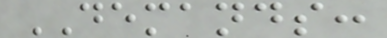DEMANDS:
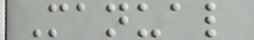Manual
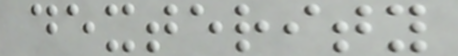dexterity
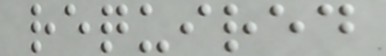required
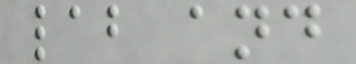lab and
